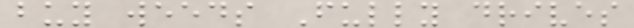buy weeds Fully drives
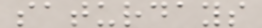saturdays
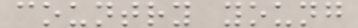country young
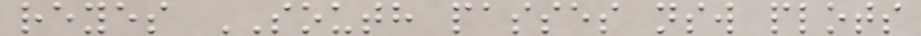reyes SOUTH passes nsw plots
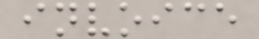invoice
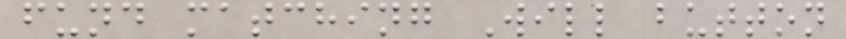fund matching Will button
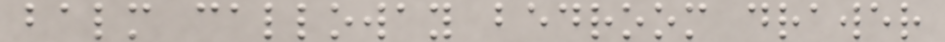balm calloway bedroom drawer
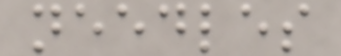needles
